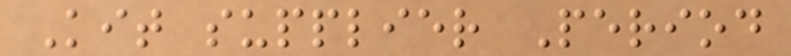Kit supplier Period
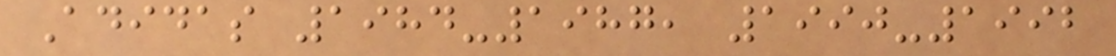Adidas 1984-1987, 1990-1992
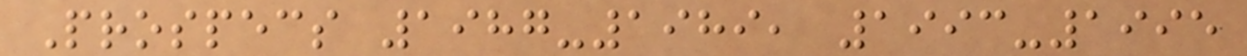Prospecs 1987-1989, 1993-1995
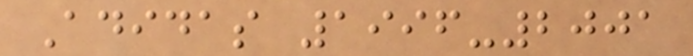Adidas 1996-2001
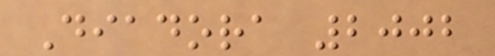Diadora 2002
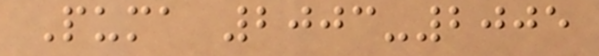Puma 2003-2005
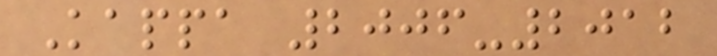Kappa 2006-2012
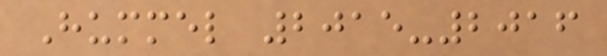Hummel 2015-2016
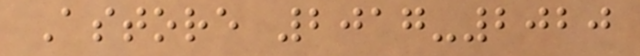Astore 2017-2020
